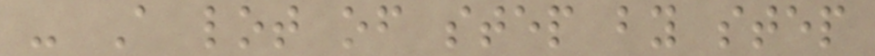- A lot of step by step
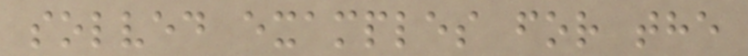solved examples for the
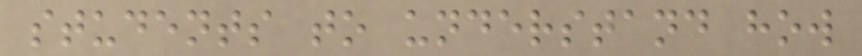students to understand how
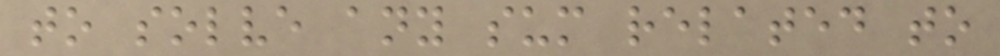to solve any sum related to
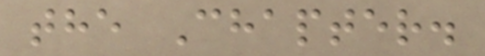the Chapter.
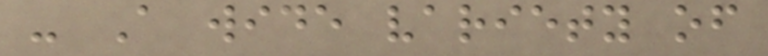- A wide variety of
